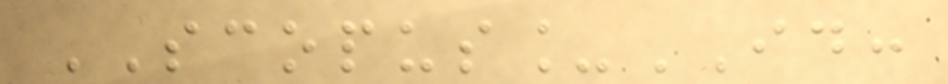SCOPUS_ID:
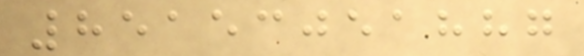85153051887
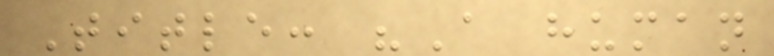Title: "A human
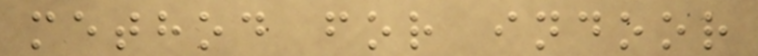method for indoor
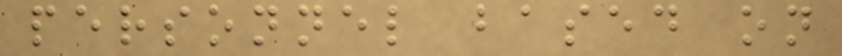personnel based on
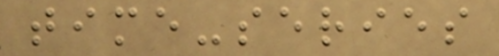time-series
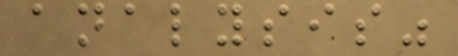analysis"
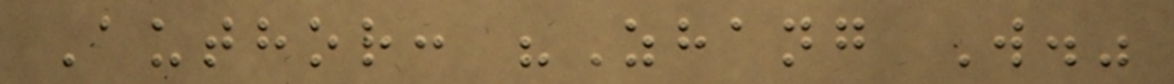Author: "Zhang W."
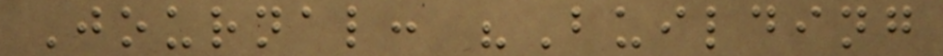Journal: "Building
